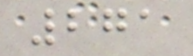271
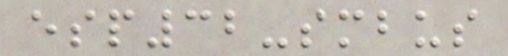esp32-smbus
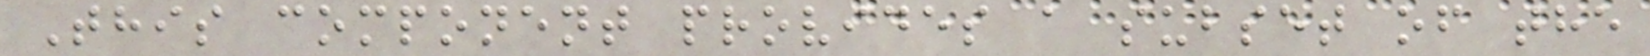This component provides a subset of the
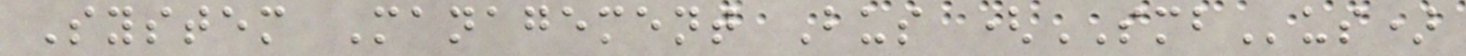System Management Bus (SMBus)
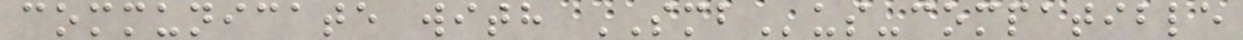communicate with SMBus-compatible
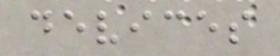devices
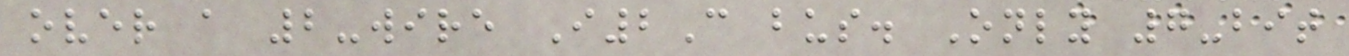over a 2-wire I2C bus. Only 7-bit
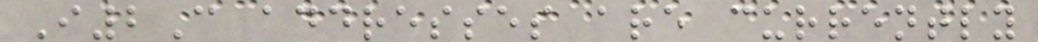I2C addresses are currently
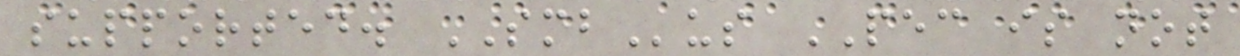supported. SMBus PEC is not
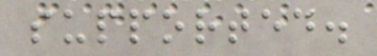supported.
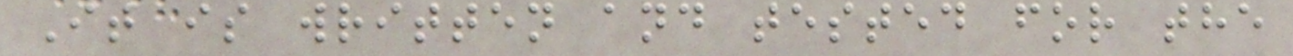It is written and tested for the
